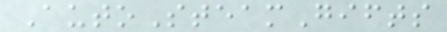AutoSteamGifts
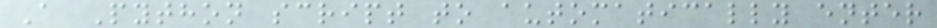A Python script to automatically enter
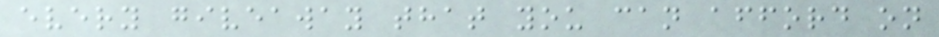every giveaway that you can afford on
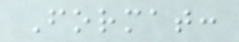Format:
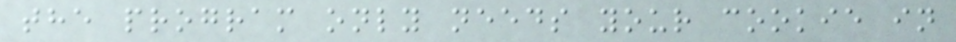the program only needs your cookie in
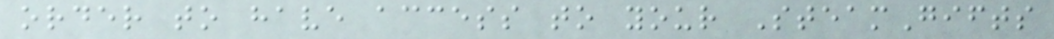order to have access to your SteamGifts
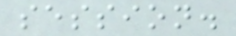session.
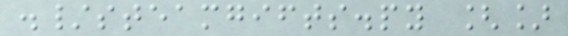./steamgifts.py []
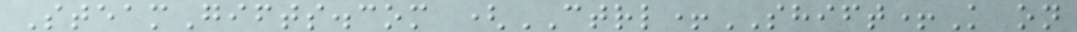SteamGifts.com (CTRL+SHIFT+K on
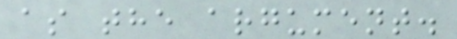as the argument.
